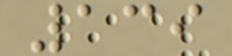139
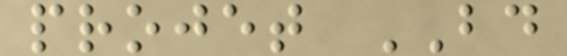projet BD
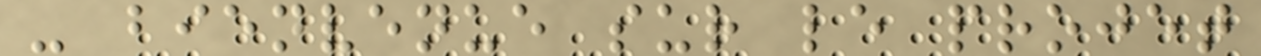- bienvenue sur le projet
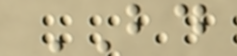BD
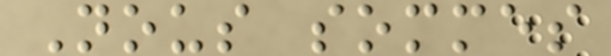Nous sommes
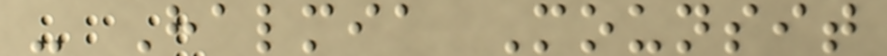- Halmia Mounsit
